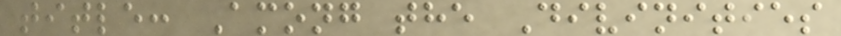title: Among the Divinities
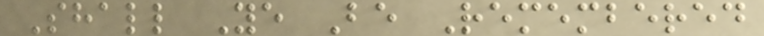Shall Ye Be Remembered
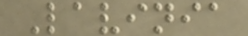Lavinia
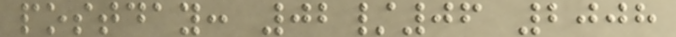postday: 02/06 2008
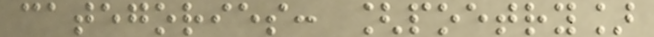categories: [poetry]
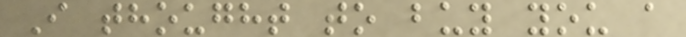I thought to buy you a
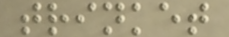trinket
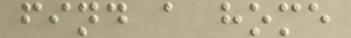find a home
